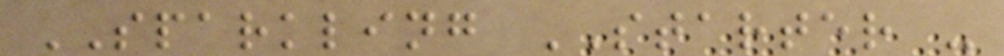SPARKLING STARTER -
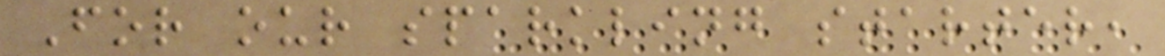For our sparkling starter,
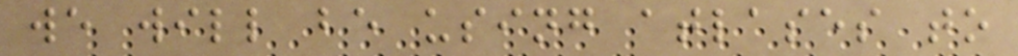we will be using atlases to
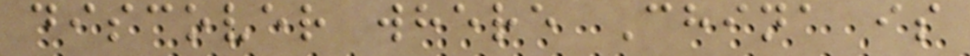discover where China is
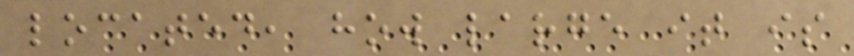located, how large it is
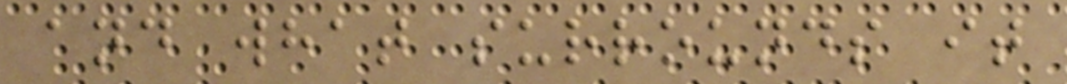and what surrounds it
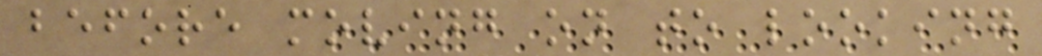before moving on to looking
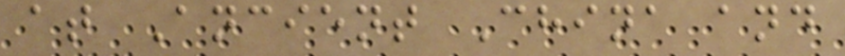at Ancient China and
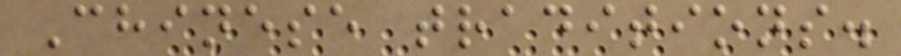Chinese traditions.
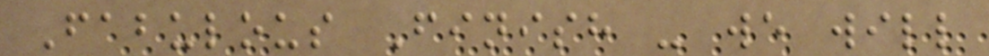Fabulous Finish - we will
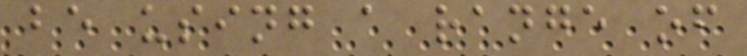be using a range of
